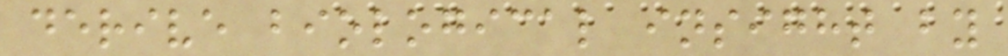derive biological insight by
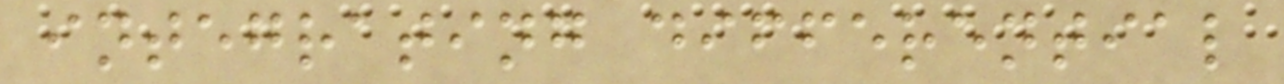integrating differential
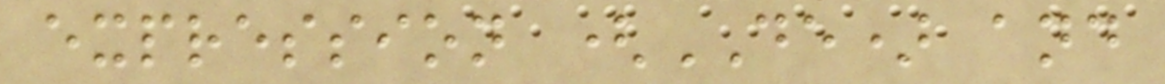expression (DE) and
